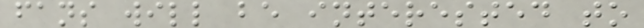fans will be interested to
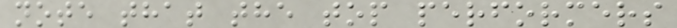note that the top performers
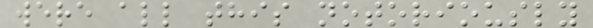were all this notoriously
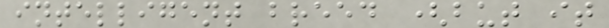intelligent breed (but it
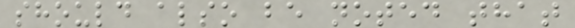should also be noted that
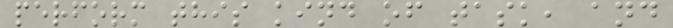perform this kind of task, and
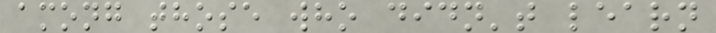among those who didn't learn
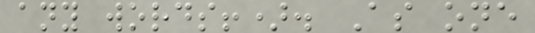any words!). As one
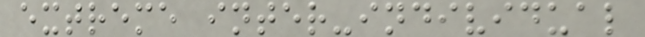extreme inter-individual
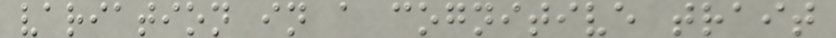variation in a cognitive trait
